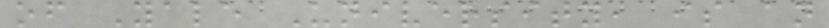of Yale University, is an
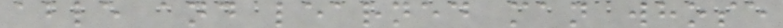able and learned man whose
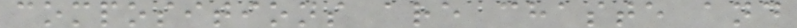compositions are chaste and
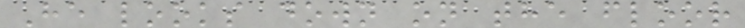He looks down on the floor
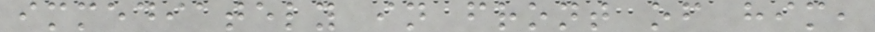immediately in front of him,
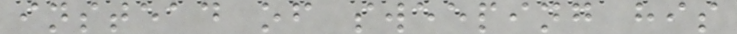instead of sweeping his
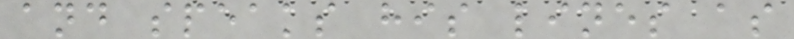and speaks his lines as
